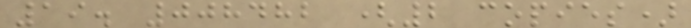19. 008482 (2 copies)
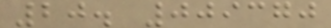20. 009370
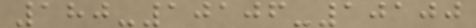180-10106-10100
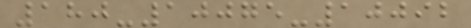180-10075-10092
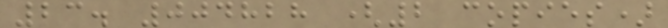23. 004828 (2 copies)
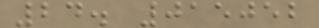24. 015052
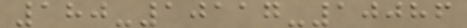180-10117-10086
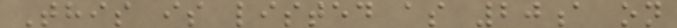This is listed as 20a on
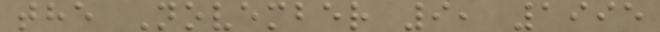the November 9, 1995
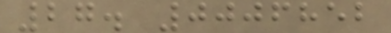27. 0006852
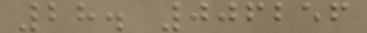28. 006256
